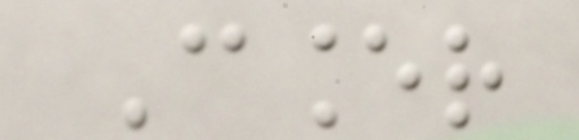Cancer
